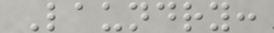Laundry:
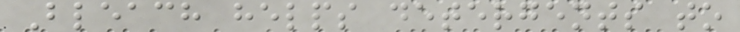Bleach helps detergents to
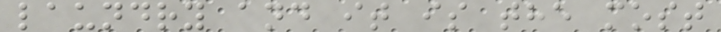laundry and it is the most
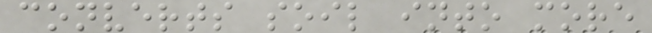converts soil into more
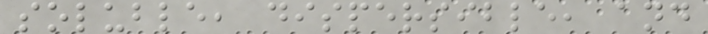soluble, dispersible, and
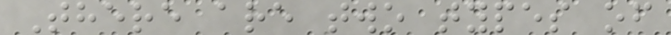There are two types of
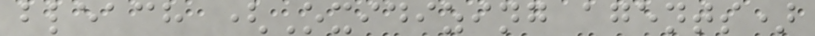bleach (Oxidizing agents)
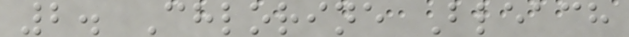2. Chlorine Bleach
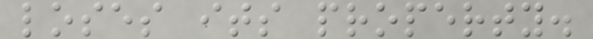loses its property.
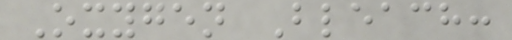Oxygen Bleach:
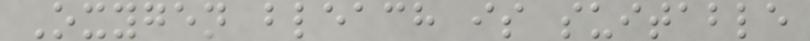Oxygen bleach is suitable
